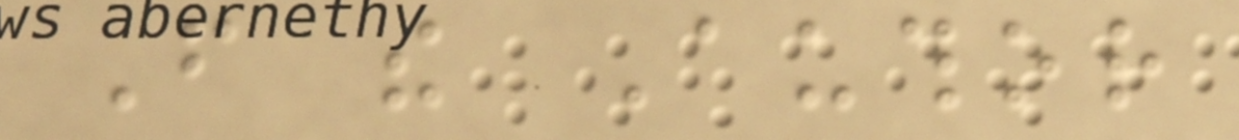From the Author
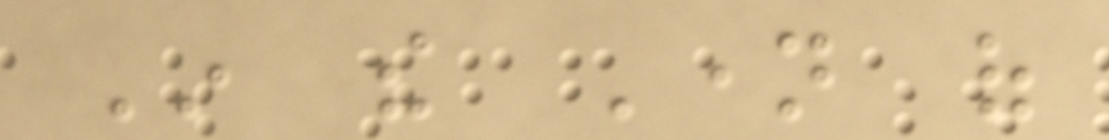In the Name of
